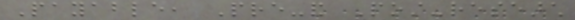Payable, Pre-and Post-research
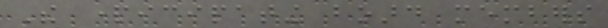The participating board members
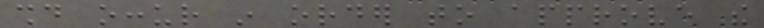should occur in order to approve the
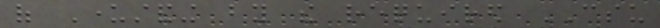of Understanding by the required CSU
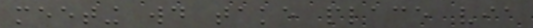meeting would take place via
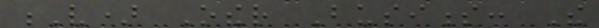V) Other Business: The
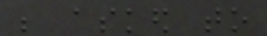be asked to
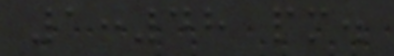1:48 pm.
